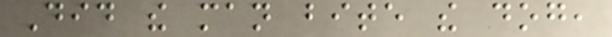Did the man bite the dog,
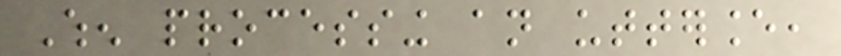When processing an utterance,
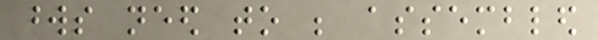words need to be assembled
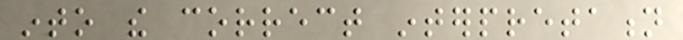into the correct interpretation
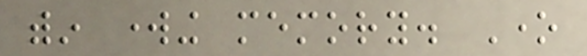within working memory. One
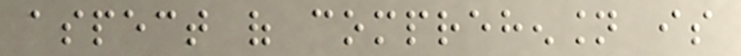aspect of comprehension is
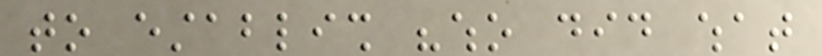to establish "who did what
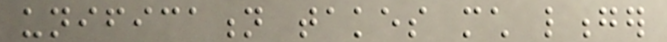unification takes much longer
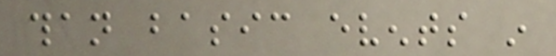than basic events in
